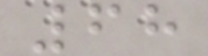68
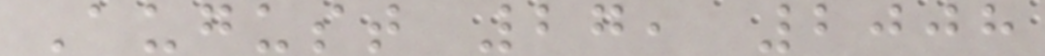August 27, 2008
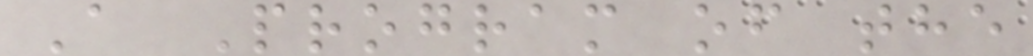A Program of the
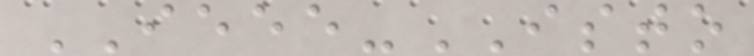IEEE-ISTO
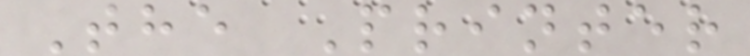The Printer
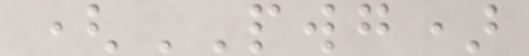(PWG)
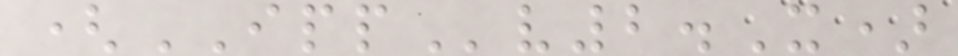(IPPv2.X)
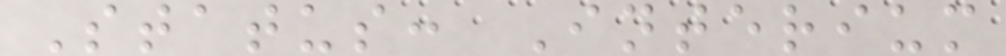Status: Interium
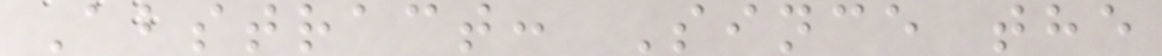Abstract: Since the
